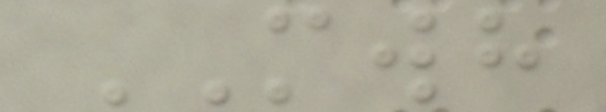MWH
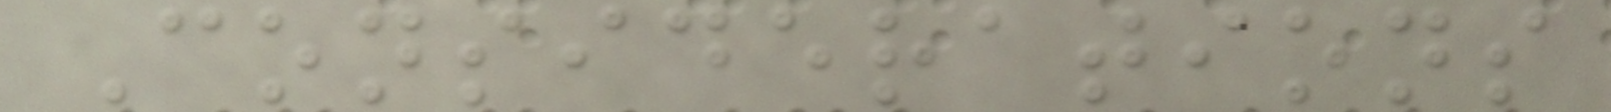Considerations
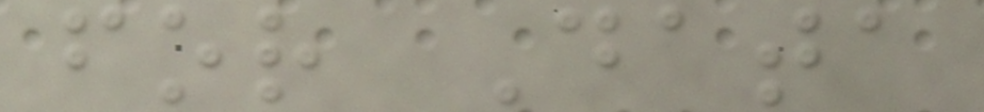for Data
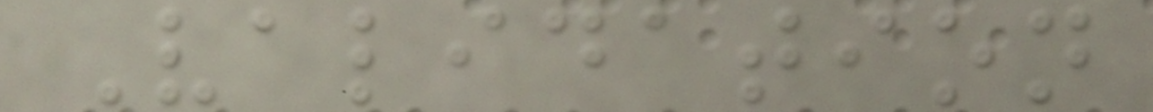Validation
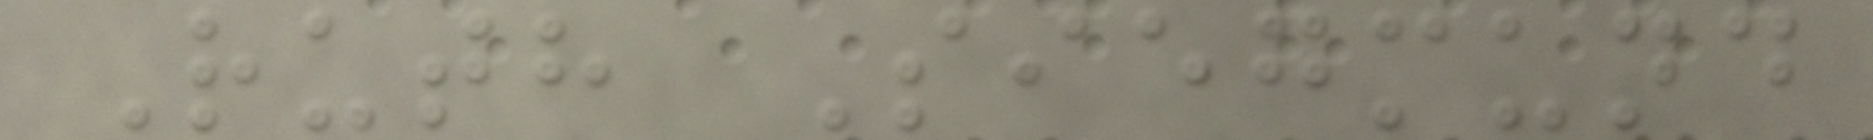Ruth Siegmund
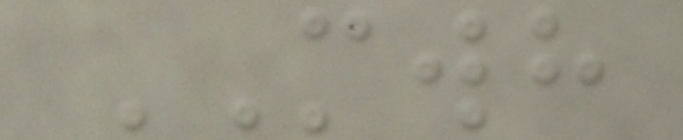MWH
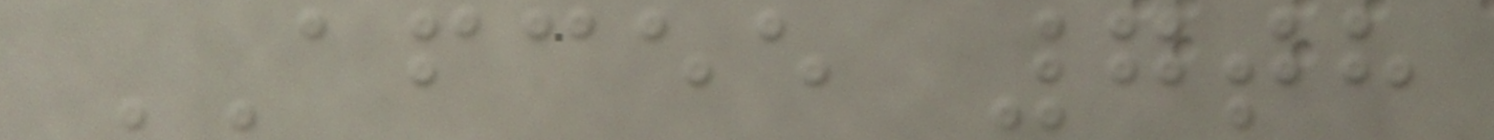AFCEE 7th
